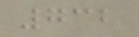732
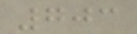703
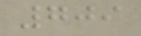709
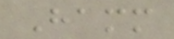Hamm
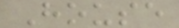House
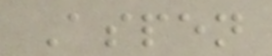Aspen
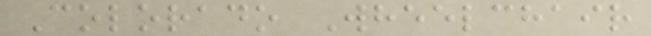Colorado Wheelchair
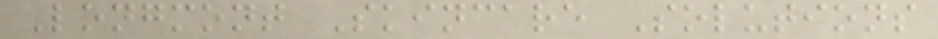Longmont Skincare Solutions
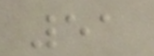51
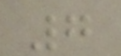7
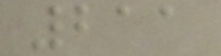211
